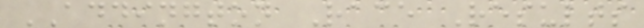ADDINGTON Race Results
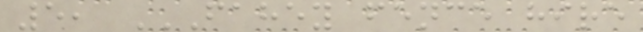5, FAHEY FENCE HIRE
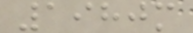1980m
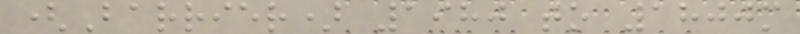(Barrier) 1980 to 1800m
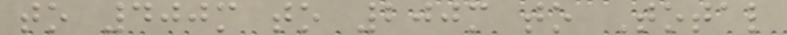to 400m to 200m to Total
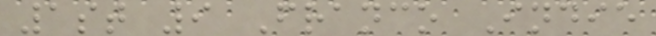1st 9 Franco Indie
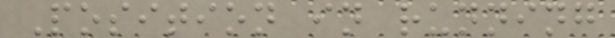Position in running
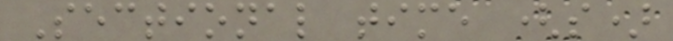Sectional time (s)
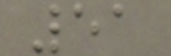51
